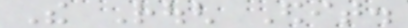The Rough Edit.
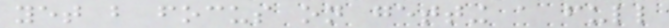yet but focus on getting a full
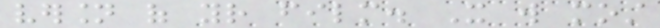version of your film. It will most
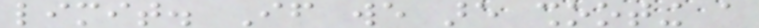limit. If we are shooting a
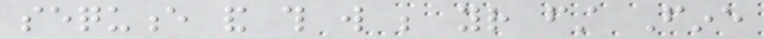sequence and this will be your first Fine
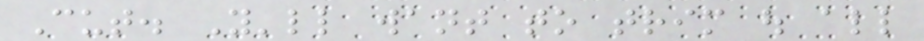Cut. You'll want to trim out all
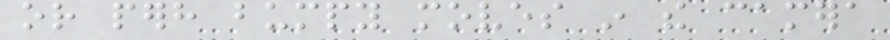or perhaps bumpy moves in the camera
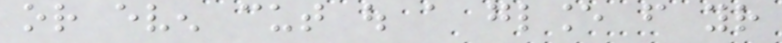or even cut out a glance from your
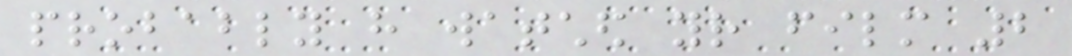probably have watched your film 2
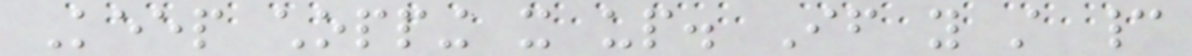Keep chopping it up. If you still cannot
